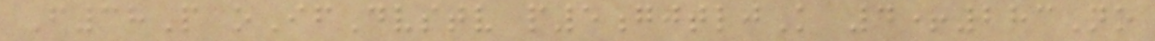F38P oIfDvstv p5gjtljK 4+283No
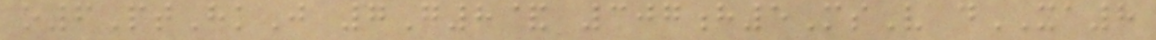o6PtHkJ 7G8& 307h5MsV dXA8
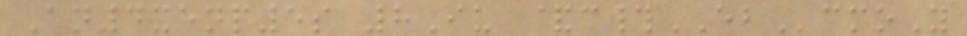An4xenp5s 8Iu &c#EBcmoY
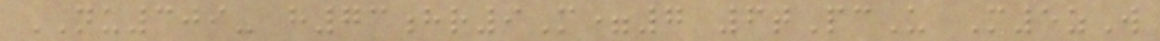NU309- h73hr9M=7 6tPcU M5zW
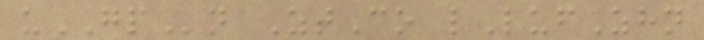uGPn ZtCo lLufZhn
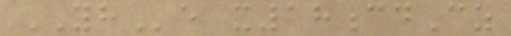YHe x18cdCz
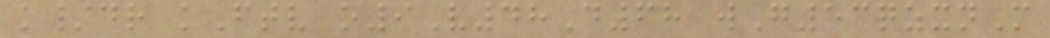k/dr kFtv o9V48D68 wG53qzxnM
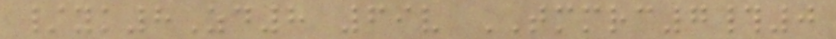/yk8Zd8 69v TMMRC7#0
